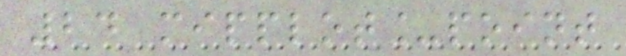24 mipplot_point
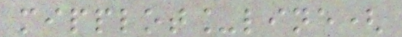mipplot_line(
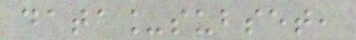data_subset,
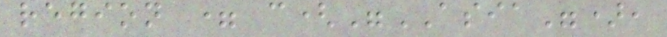region = c("ASIA"),
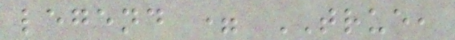legend = TRUE,
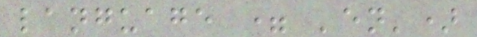language = 'en')
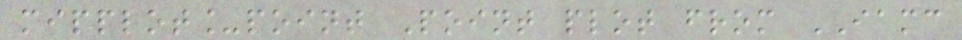mipplot_point Point plot from IAMC
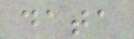data
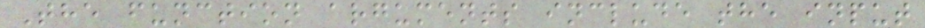The function arguments include the input
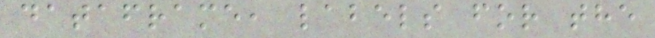dataframe, labels for the
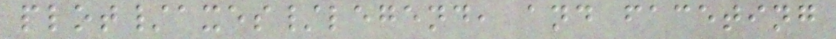plot/axes/legend, and faceting
